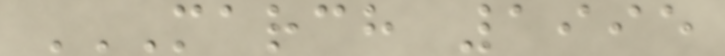MARCH 1995
